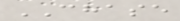CHASE
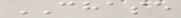CHASE
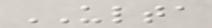ULTA
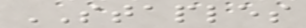STAPLES
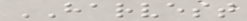HARVEST
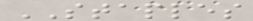STAPLES
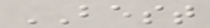BEST
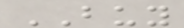BUY
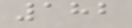182
